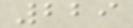229
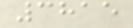3815
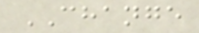CHANGE
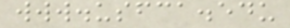www.usfca.edu
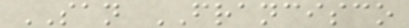SAN FRANCISCO
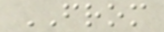FROM
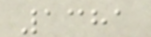1381
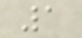1
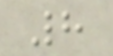8
